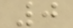0
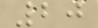20
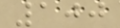100
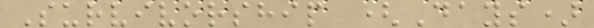Survivorship (Days)
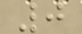0
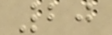20
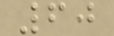60
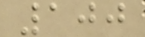100
